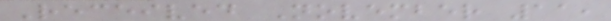Received November 11,
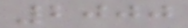2000
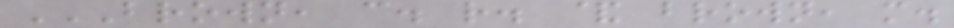BROWN, C. R. & BROWN, M.
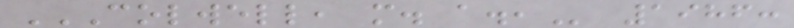COLWELL, M. A., 1986:
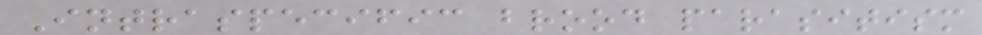Intraspecific brood parasitism
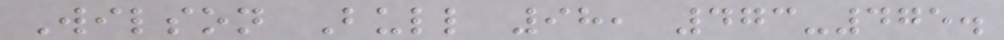Wilson Bull 98, 473-475.
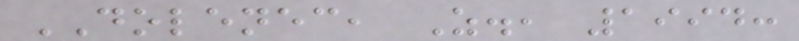DOLENEC, Z., 1994:
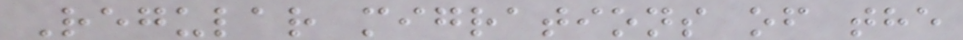Regular migrations of the
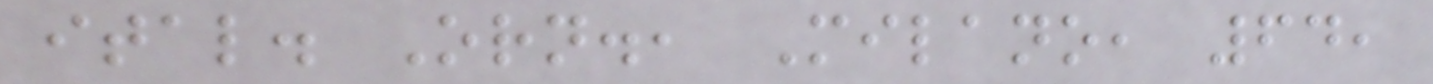ital. Orn., Milano, 64,
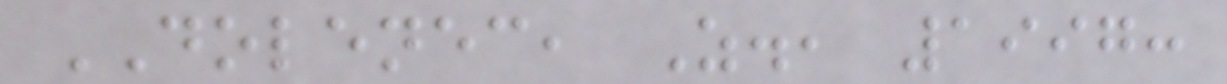DOLENEC, Z., 1997:
